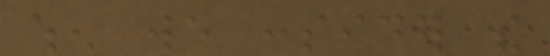when we consider the
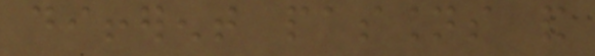different passions and
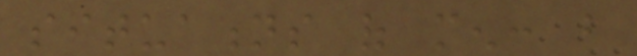situations of men: but
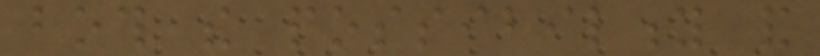both the possibility and
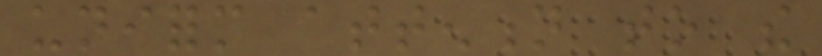uniform attention to the
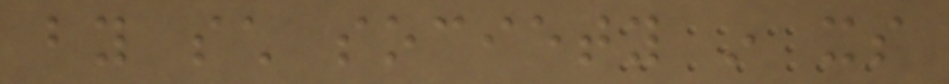by such society in its
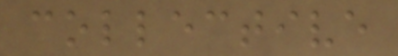collective
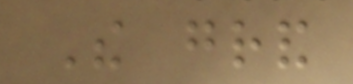The grand
